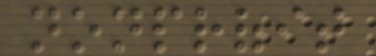nonprofit
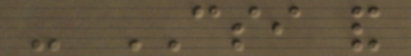- CSI and
